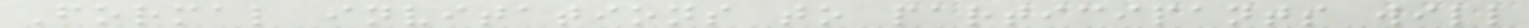Formal invitations to participants will
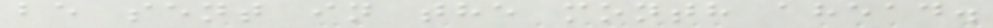be sent in the month ahead.
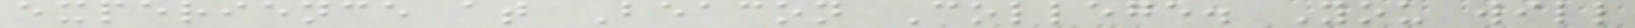experience at Beacon College. You will
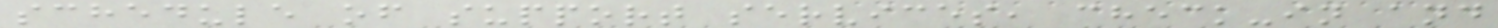schedule of support services, check-in and
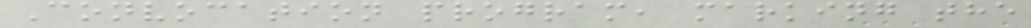Convocation program, marking the
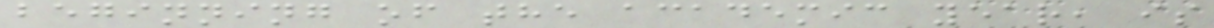beginning of the academic year, is
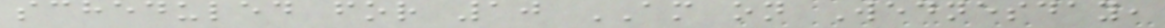scheduled for 10 AM on Wednesday,
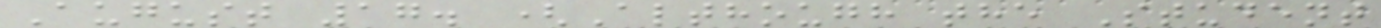August 17. (Although the Student
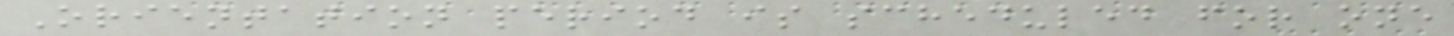Orientation period is scheduled for one
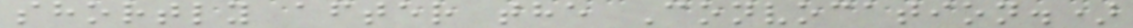shortly after the Convocation.)
